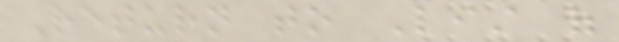Return to List of
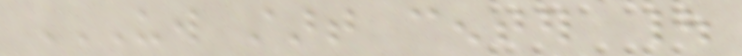UW START CENTER |
